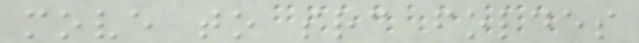move to src foldes
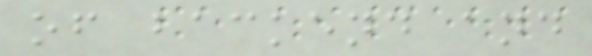of backend and
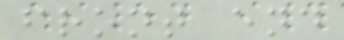front end
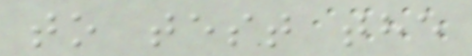to test the
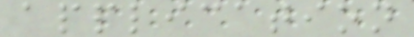application
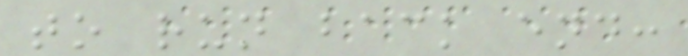to run back end:
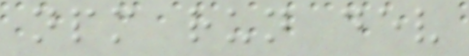npm run dev
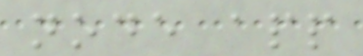node app
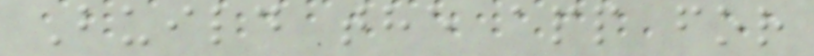Build the app for
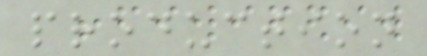production
